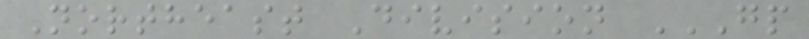Northeast Division GP
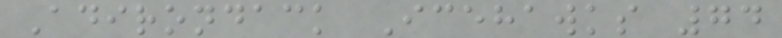Adirondack Icehawks 74
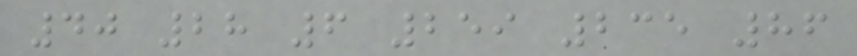40 28 6 259 235 86
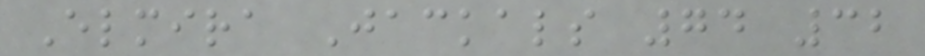Elmira Jackals 74 32
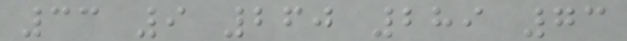33 9 260 289 73
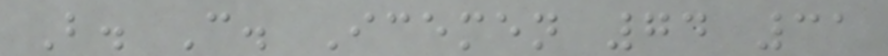B. C. Icemen 74 31
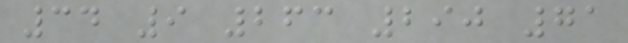34 9 263 290 71
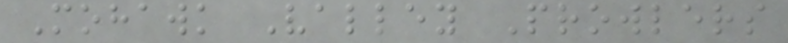Mohawk Valley Prowlers
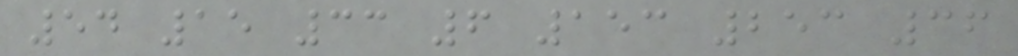54 15 33 6 153 253 36
